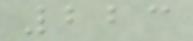223
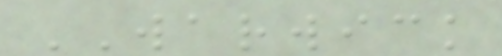WARWICK
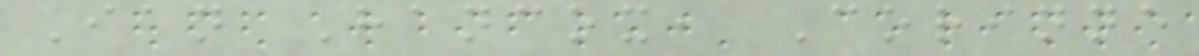Ian Hancox, Corinne
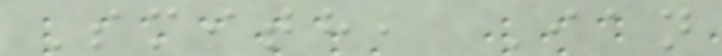Smith, Ian
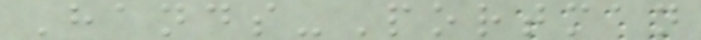Hands-Portman
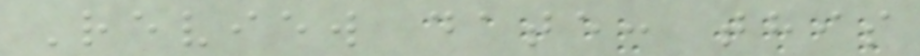Review date: this
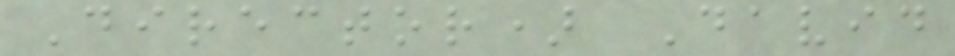Director) David
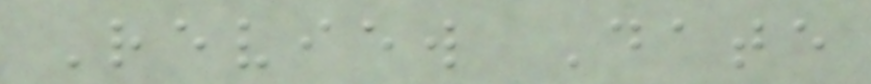Review Date
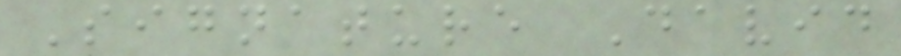Signature David
